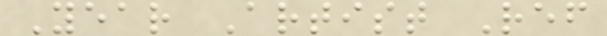Year Artist Ref
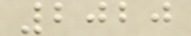2020
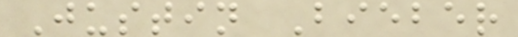Justin Bieber
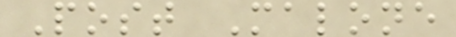Post Malone
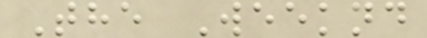The Weeknd
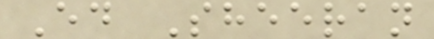Ed Sheeran
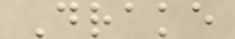Drake
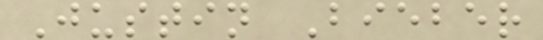Justin Bieber
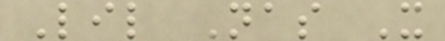Lil Nas X
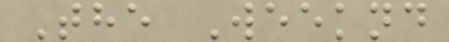The Weeknd
